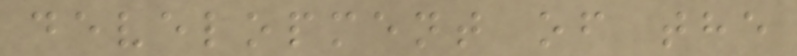development of the
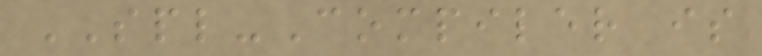SPL-Compiler is
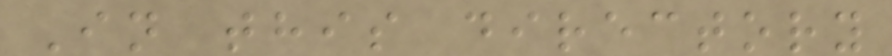In this directory
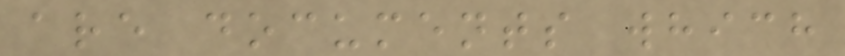are documents which
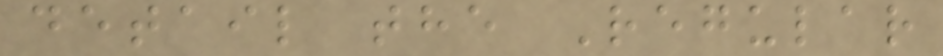detail the Regular
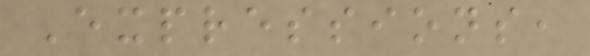Expressions,
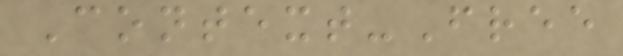Context-Free
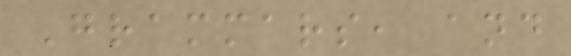Grammars, and
